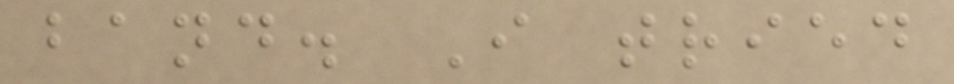band. I tried
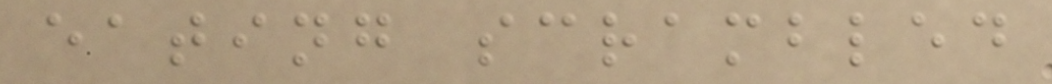eating scrambled
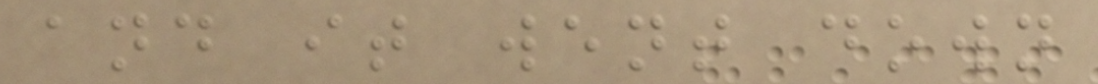and it went down
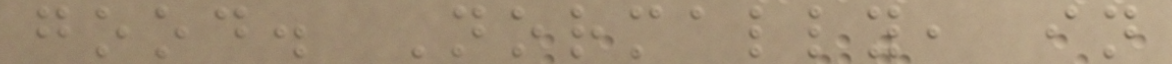good. Normally, in
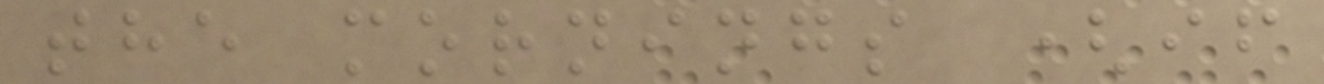the mornings (if
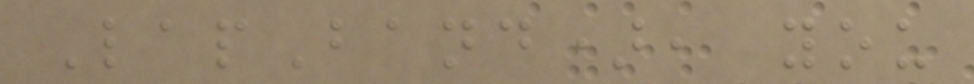LapBand), you
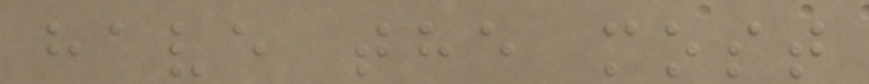have the most
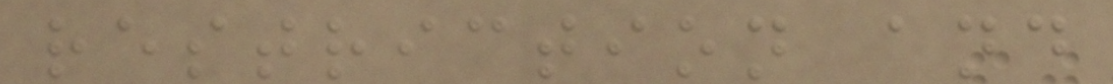restriction and
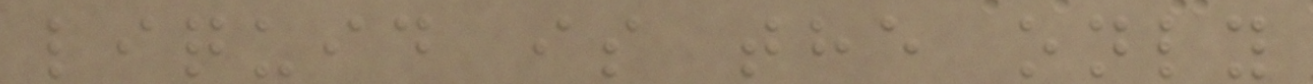liquid is the only
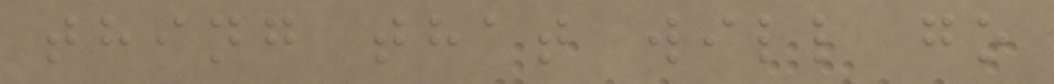thing that will go
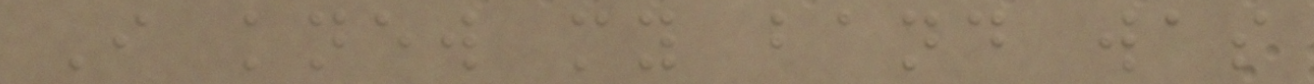I knew my band was
